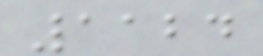1124
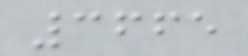3665
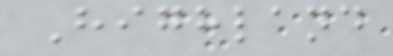Highland
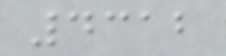4312
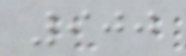900
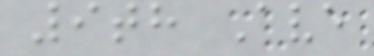9th Ave
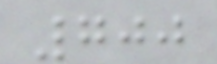700
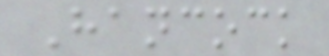Hancock
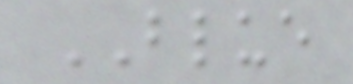BLUE
